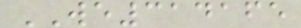WE314165
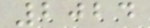2024
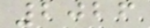2026
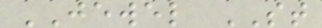JEWEL ST
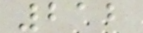212
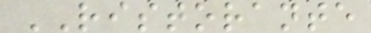RISTORANTE
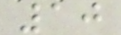10
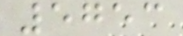5753
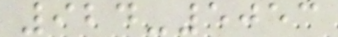924-5053
